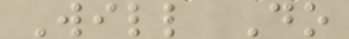Will Do
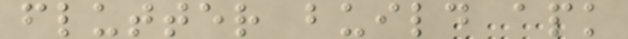flutter build apk
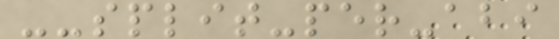--split-per-abi
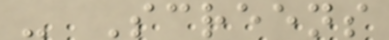- Screens
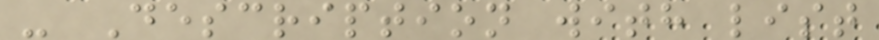- Description with list
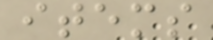items
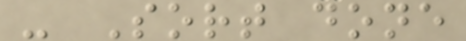- Sort done
